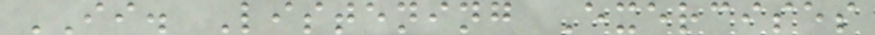II. Listening Exercises
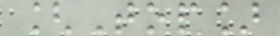[Top]
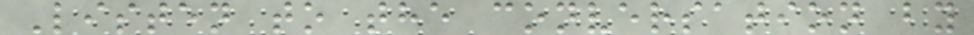Listen to the conversation by
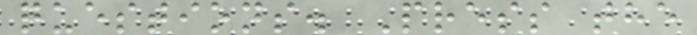questions. Press the
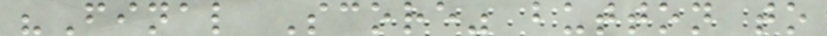"Final Score" button to
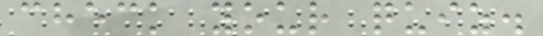check your quiz.
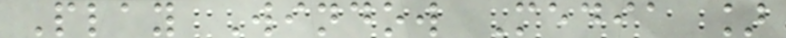Play Window Media ]
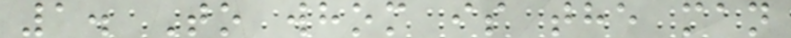1. To whom is the man
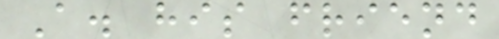A. his friend
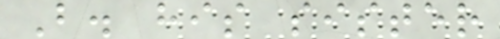B. his sister
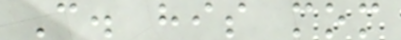C. his mom
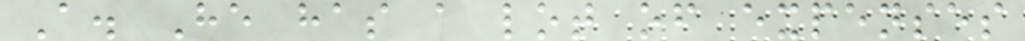A. He has a lot of expenses
